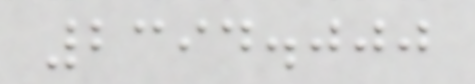2394.000
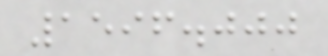1596.000
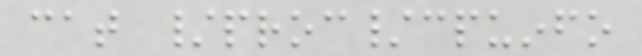cat /proc/cpuinfo
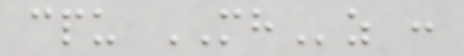cpu MHz :
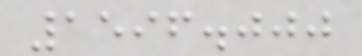1596.000
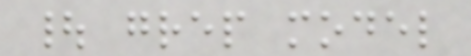| grep model
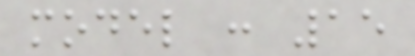model : 15
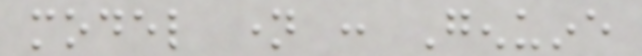model name : Genuine
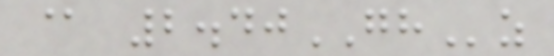@ 2.40GHz
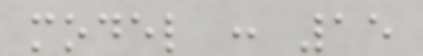model : 15
